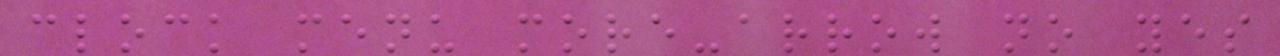clock menu more-arrow no yes
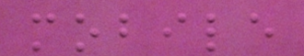mobile
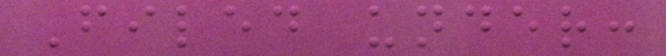Filed under:
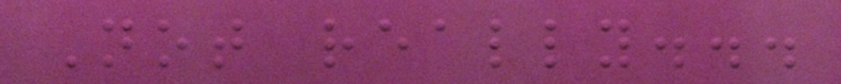Not really...
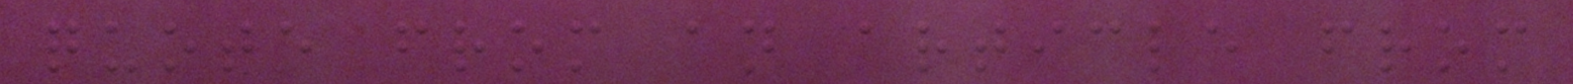quote from an article from
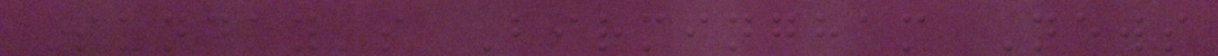Sunday's Birmingham News
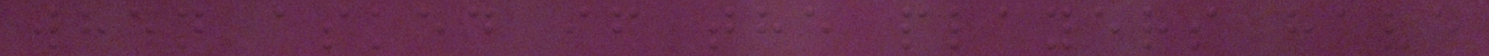when asked if the players have
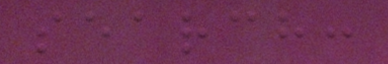search:
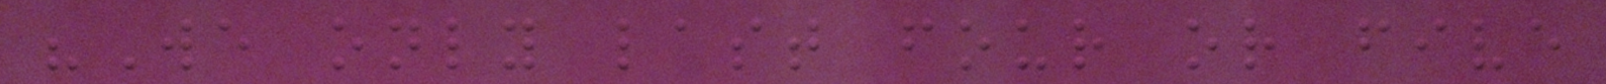"We only last four or five
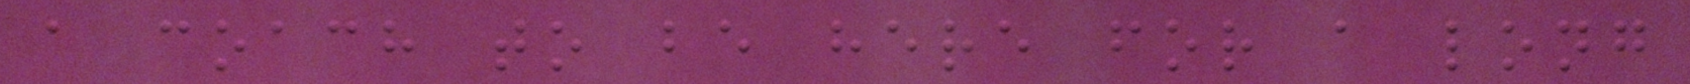a coach to be here for a long
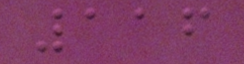116
